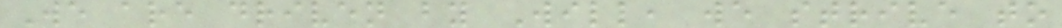We are driven by Will, we strive to
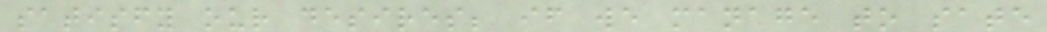satisfy our desires; if we manage to sate
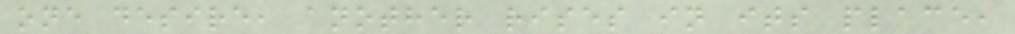one desire, another rises in its place,
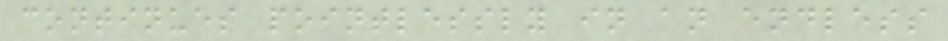continues pointlessly in an endless
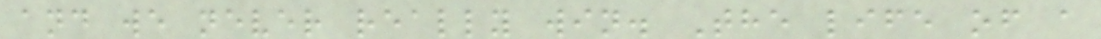and we never really win. The life of a
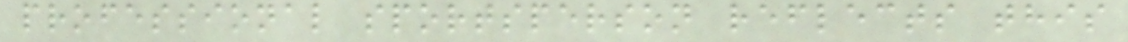professional sportsperson reflects this
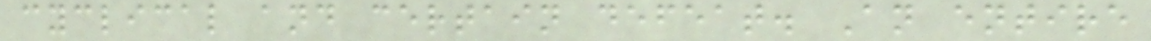cyclical and certain defeat. An entire
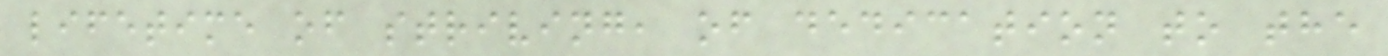lifetime of striving, of dedication to the
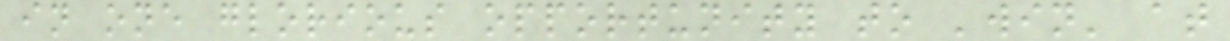in one glorious opportunity to 'win' at
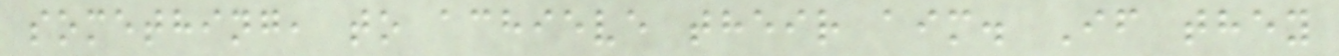something, to achieve their aim. If they
